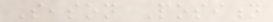Season Position
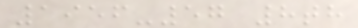1956-57 8th
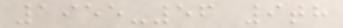1955-56 9th
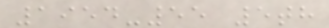1954-55 5th
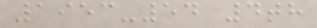1953-54 4th
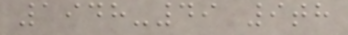1948-49 9th
